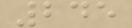245
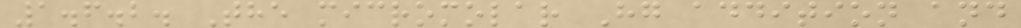1.6.2. The micromolar Hg addition and
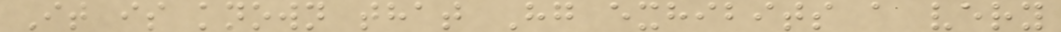It is known that Hg exhibits a very
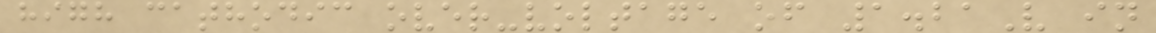high cathodic over-voltage of 1.21V in
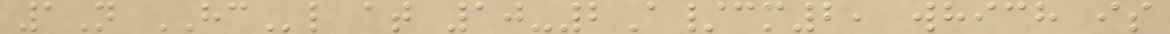1N HCl at 10-2A/cm2, which is
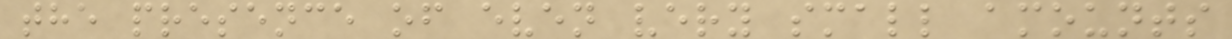the presence of even very small amounts
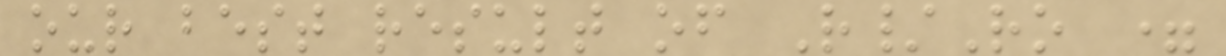our best result of R/Ro =
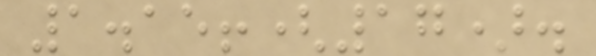1.15!(17).
